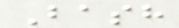Bash
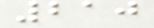210
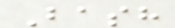Bash
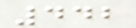442
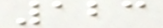123
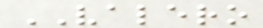VALERO
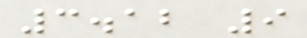3.12 9
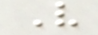V
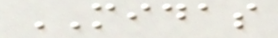MIDAS
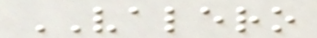VALERO
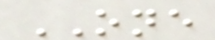ONE
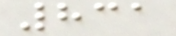831
